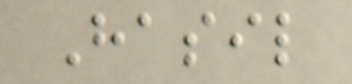Hasil
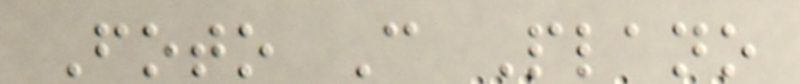Foto C Plano
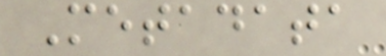Metadata
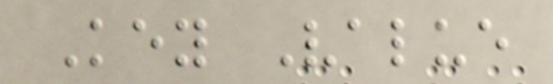Key Value
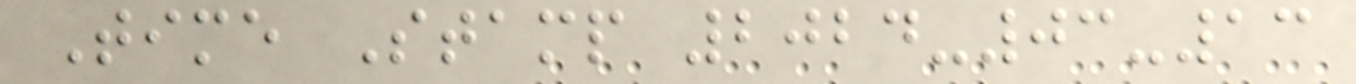Time Stamp 2024-03-13
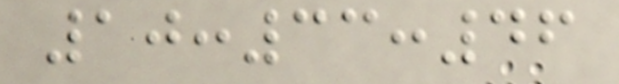10:33:46
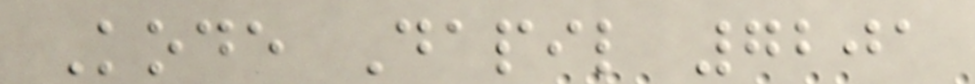Kode Dapil 7201
